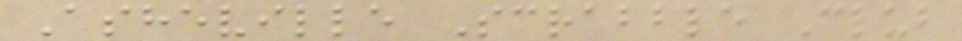Asheville Scrabble Club
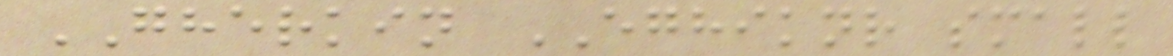GHERKIN EGHIKNR small
